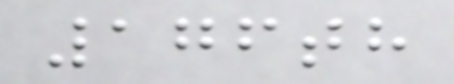176th
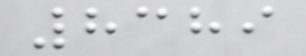8389
